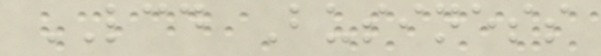LCD Business
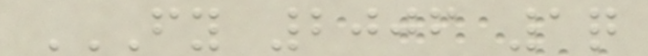FY 2006 1Q
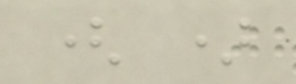( )
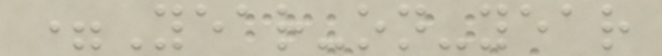=Year-on-year
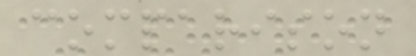comparison
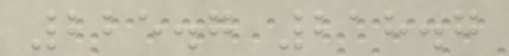225.7 218.7
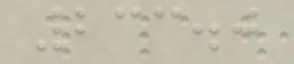233.0
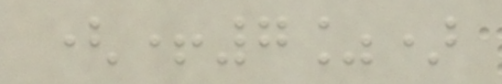(+7%)
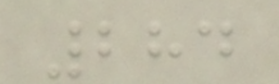284
